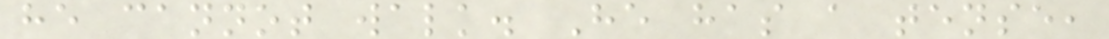he cannot walk. He has a tense,
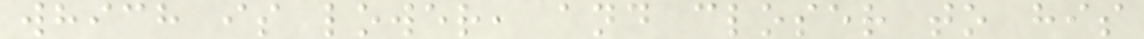which is lower, and closer to his
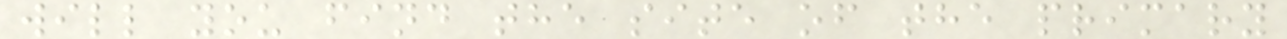will you find the site of the primary
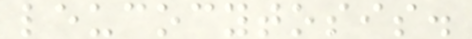leucocytosis.
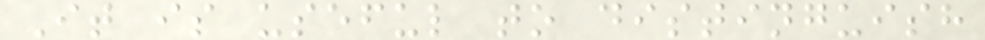It is useful to distinguish
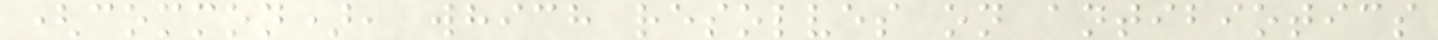(common), which resolves on antibiotics
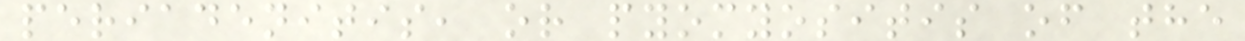periadenitis, or pyomyositis of the
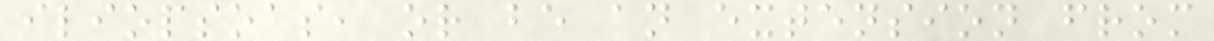iliopsoas, or be an extension from
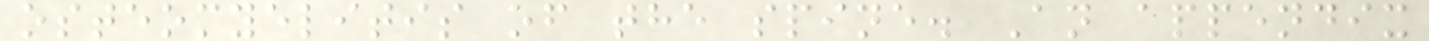osteomyelitis of the spine. An appendix
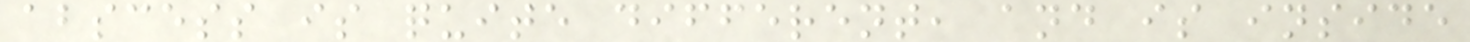abscess is quite different, and is inside
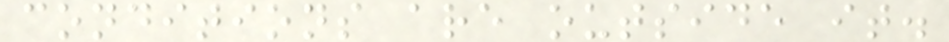conditions are outside it.
